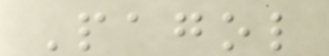Pagol
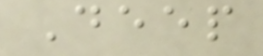Deep
